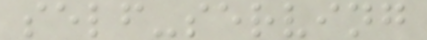self-serving
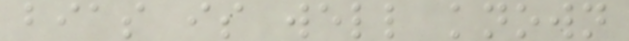bias is well known
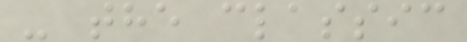- the classic
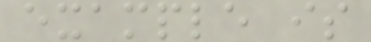example is
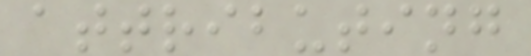attributing
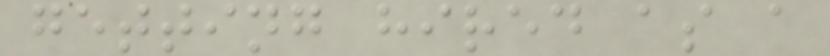getting hired as a
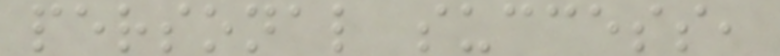personal success,
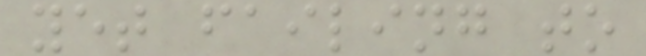yet failing to
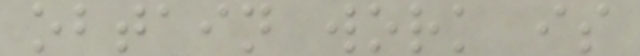obtain work is
